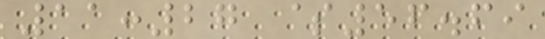11:27 $56.69
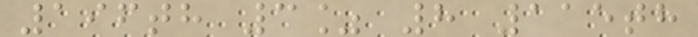196th 3% 8 115th
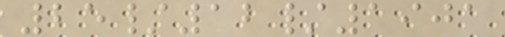25/12/1901
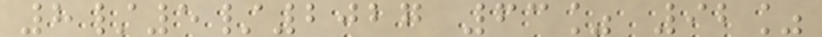8/5/2027 63% 92%
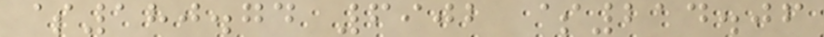$180.74 6902 $214.06
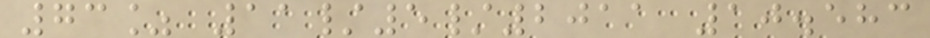73% 11/5/2011 10.583
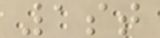1st
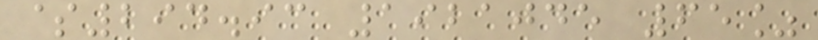$294.93 1921045 65%
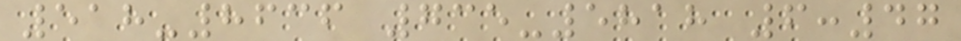518-8636 735-5818 6:47
